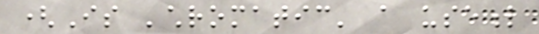(Is 'chromatic' a useful
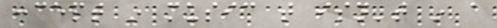concept in music that isn't in a
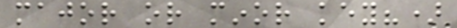major or minor key?)
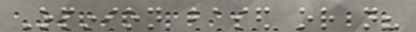Opinion based or not?
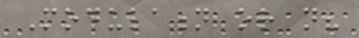Modulation or not?
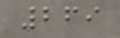269
